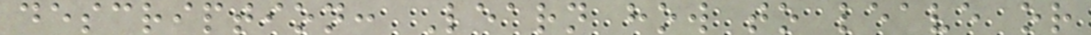description: Learn how to leave or
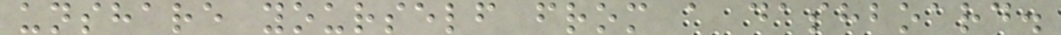unshare yourself from a dashboard.
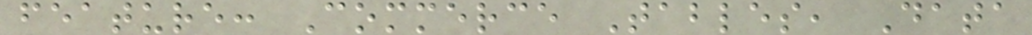feature: Commerce Tables, Data
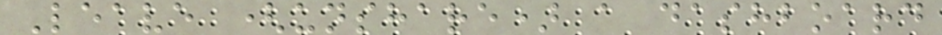Leave (unshare) a dashboard
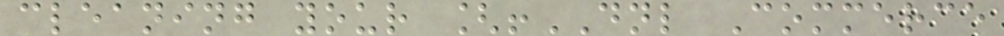cleaning your [!DNL Commerce
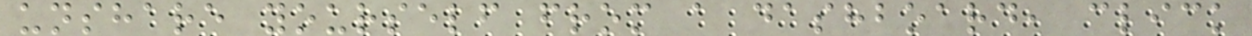unshare yourself from a dashboard, click
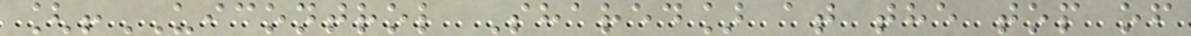[!UICONTROL Shared] at the top of
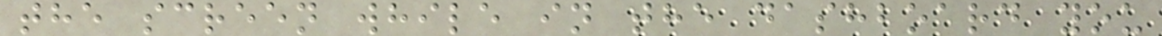the screen while in the dashboard you
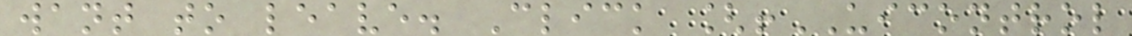want to leave. Click [!UICONTROL
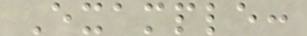Example:
